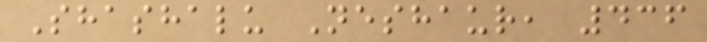Shashalu Neshaur, 436
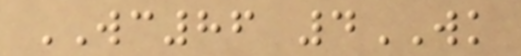WC86 4WK
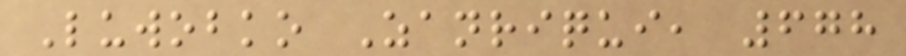Luwobko Zanriqui, 678
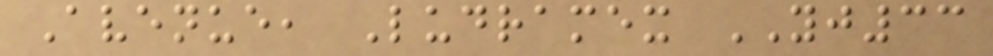Avenue, Ludramex YJ33
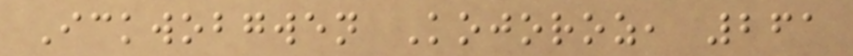Ickwobgwen Kojoroz, 261
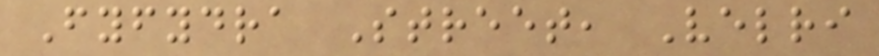Fyfydra Street, Velri
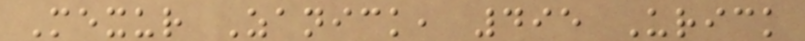Mexur Zanick, 495 Urick
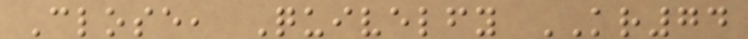Close, Quivelfy KR74
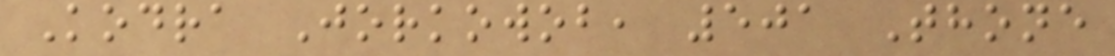Kodra Jorkowob, 501 Thone
